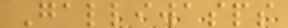Galliwasps
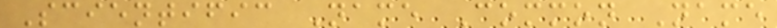Scientific Name Common Name
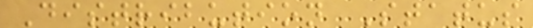Distribution Status
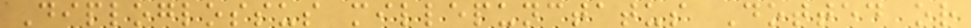Diploglossus millepunctatus Dotted or
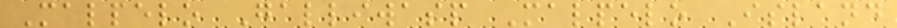Malpelo Galliwasp Malpelo Island
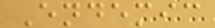Endemic
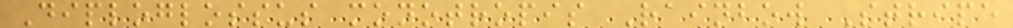Diploglossus monotropis Rainbow Stripe
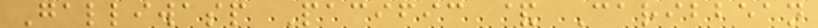Galliwasp Pacific & Caribbean
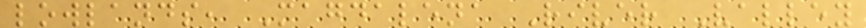lowlands, Magdalena River Valley
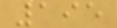195
